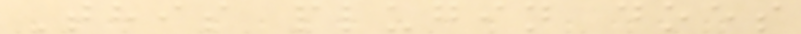This plugin does
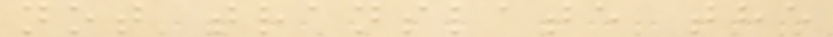not translate the
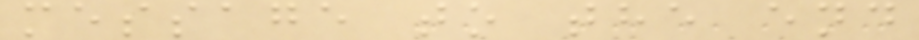message to the end
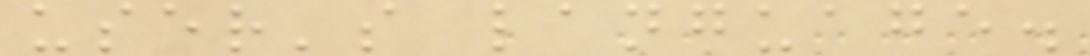user's language.
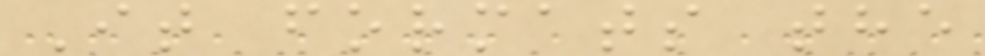It formats the
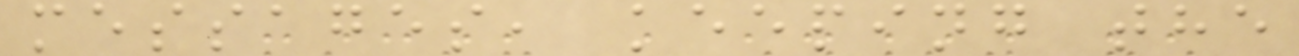messages, keeping the
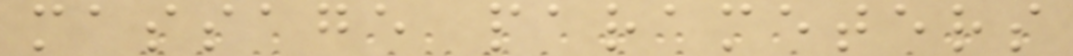massage parameters
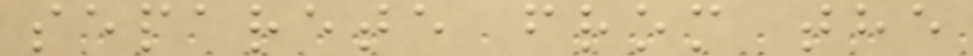separete from the
